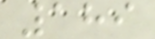189
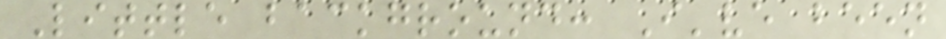Little background: I've been
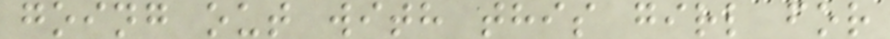going out with this girl for
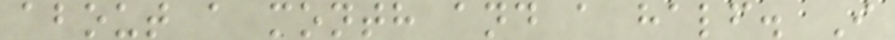about a month and a half. I
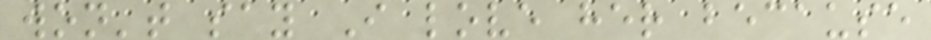won't say I love her because
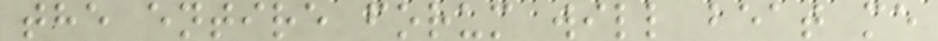the entire forum will beat me
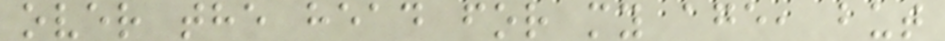over the head for my age, but
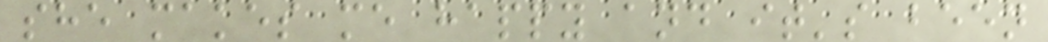she makes me happy and it's been
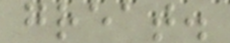great.
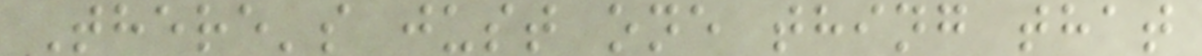There's just one thing that
